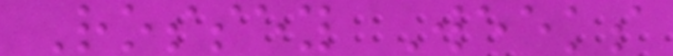Rossey Weeks
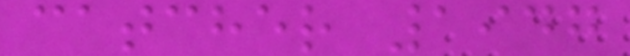catcher 1947
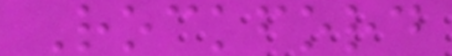Rockford
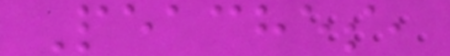Peaches,
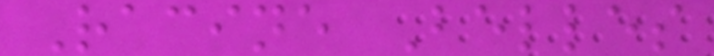Racine Belles
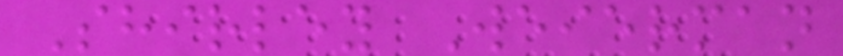Shirley Weierman
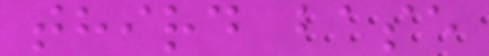third base
